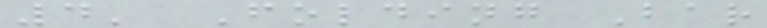4' Folding Bar
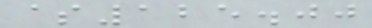$125.00
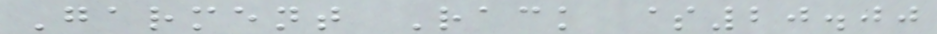Garment Rack $20.00
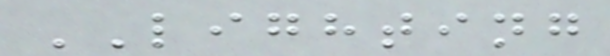LIGHTING
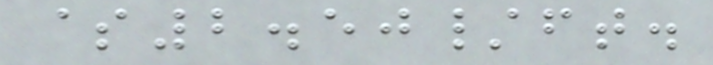$2.50/ft.
